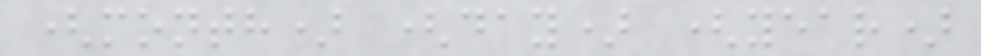(month) (day) (year)
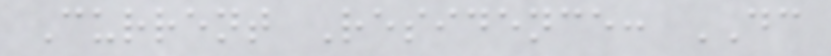Current Residence: DC
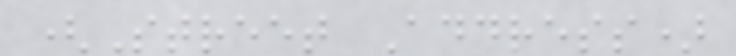(Street Address)
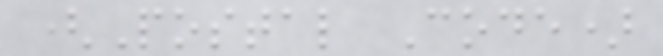(Postal Code)
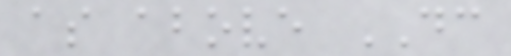as above DC
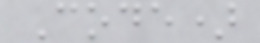Code)
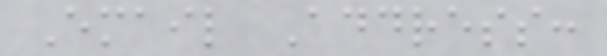Email Address:
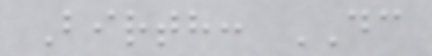Birth: DC
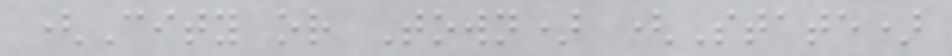(City or Town) (State)
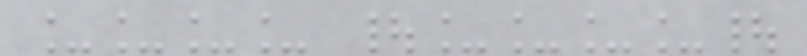____ |____|
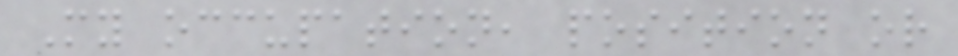My occupation, position or
